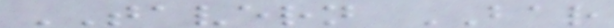TAVERN BAR
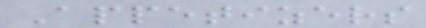Appetizers
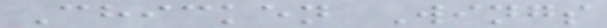Chicken Wings
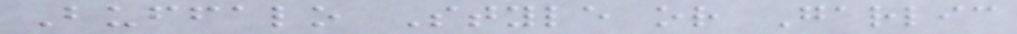Buffalo Style or Garlic
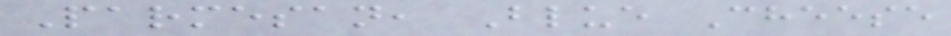Parmesan, Blue Cheese
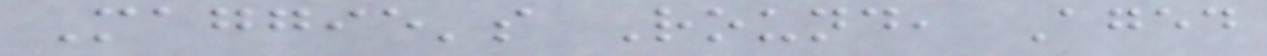Maggie's Round, Aged
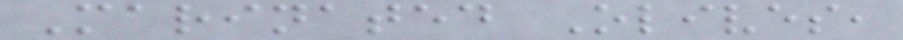Marinated Olives,
